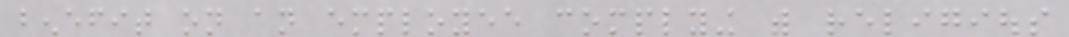benefit on an employee complying with religious
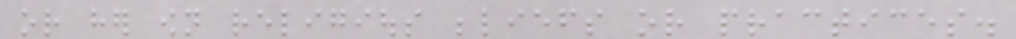or her own religious beliefs or practices.
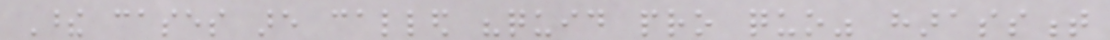These cases are called "quid pro quo" harassment
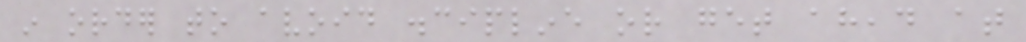in order to avoid discipline or get ahead at
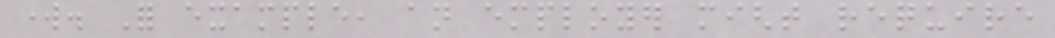work. For example, an employer might require
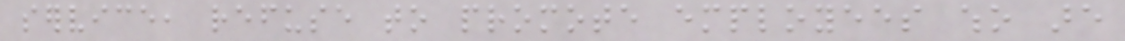service, refuse to promote employees who are
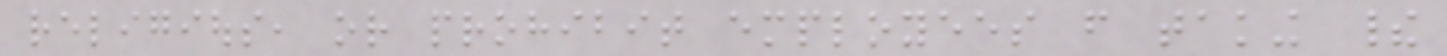religious, or prohibit employees from taking their
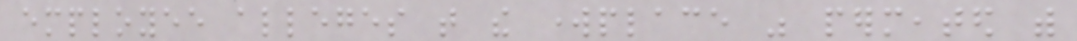employee alleges that the workplace was permeated with
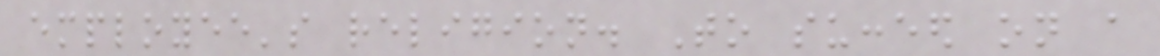employee's religion. To succeed on a
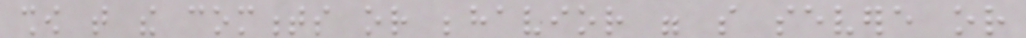show that the comments or behavior were so severe or
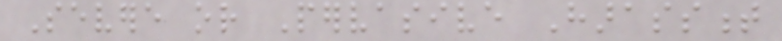Severe or Pervasive Harassment
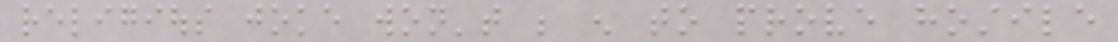religious joke won't be enough to prove hostile
